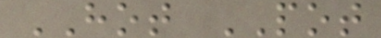HOT POT
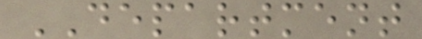DEPARTMENT
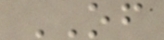OF
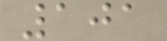101
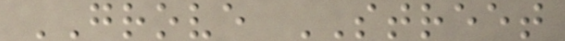GROVE STREET
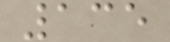135
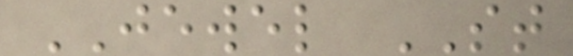JEWEL ST
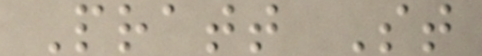Pratt St
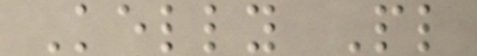Kelly Pl
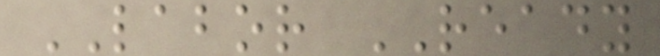LABOR READY
